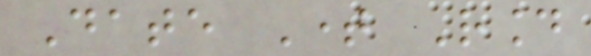Date Time Round
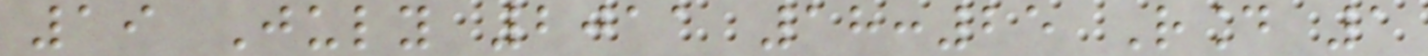19 July 2011 18:25 Round 1
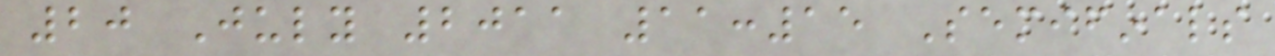20 July 2011 11:15 Semifinals
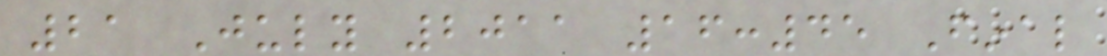21 July 2011 16:45 Final
